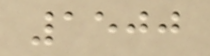1500
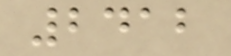2412
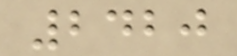2420
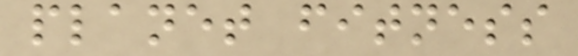planet fitness
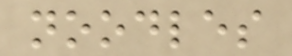noodles
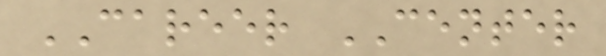CAREER CENTER
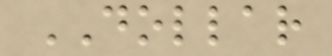DOLLAR
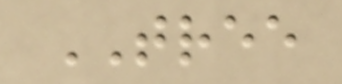TREE
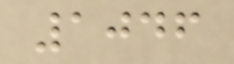1046
